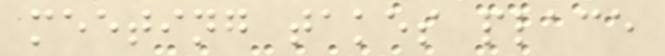meeting takes place
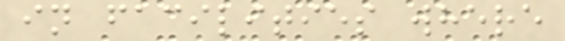in facilities where
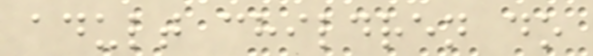adult children do
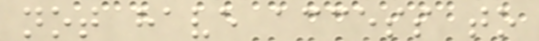not have access to
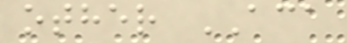other ACA
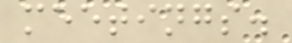meetings.
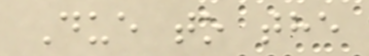Due to the
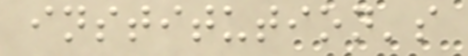institution's
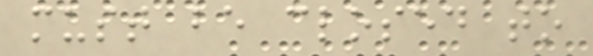must be closed to
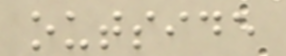outside
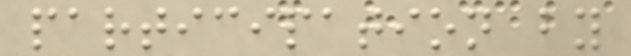participation by
